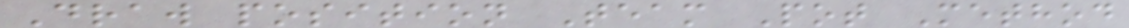Draw position Team Pot Method
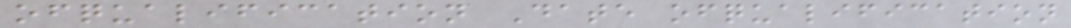ofqualification Date ofqualification
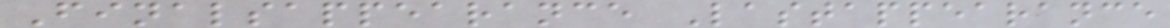Finalsappearance Lastappearance
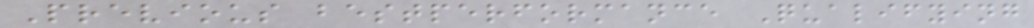Previous bestperformance Qualifying
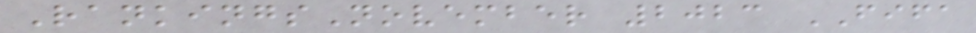RankingsNovember 2023 FIFA
